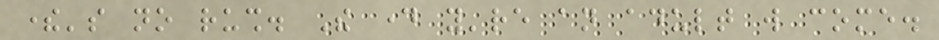there's no rush. The day you're an adult will come.
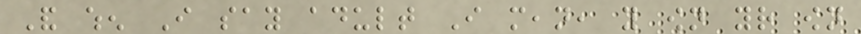And when I say adult I mean, you own your own
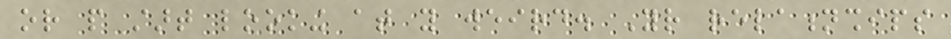or people start looking at you weird. Your relationships
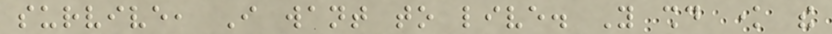survive, I want to live. You should know the
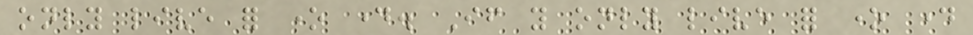only live for one day. If you only live for one day
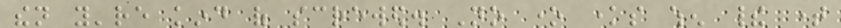then you're kind of screwed. No one knows when their time
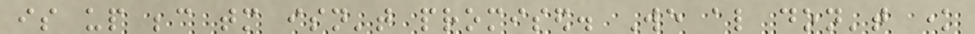is up because tomorrow isn't promised. We also don't know
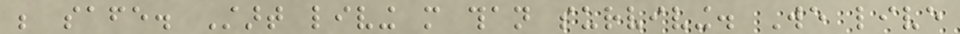be safe. Start living more than surviving. We live
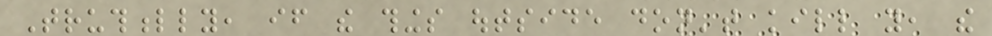Truthfully, if the things outside don't kill you, the
